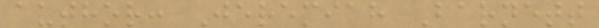author: Jeremiah Barnett
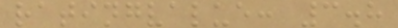ratingvalue: 3.8
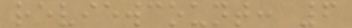reviewcount: 6
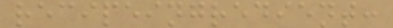recipeingredient:
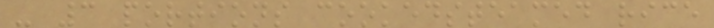- 3 portions cookedsteamed rice
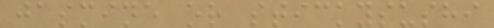jasmine or stickysushi
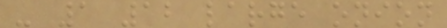- 1 12 large onion
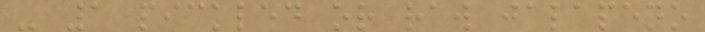- 1 pickled or raw jalapeno
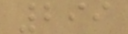299
